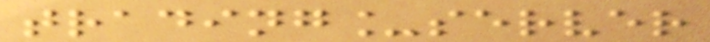trading_server
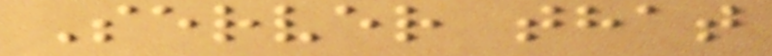Server that
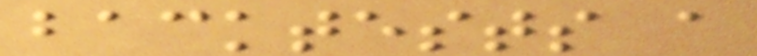backtests a
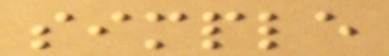simple
